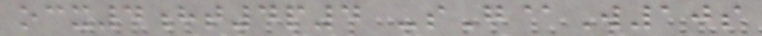ocx4ht4p4 -sG@W10s
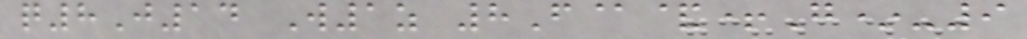q8J14 W1z 8F@&+G*-9
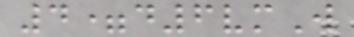4=d6vmW
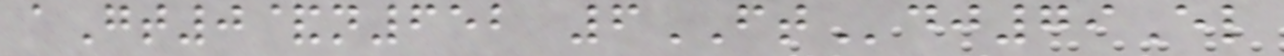aGt0&n652 6FTdj79El
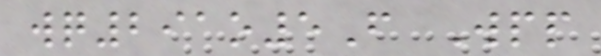wq291o5F Wpp
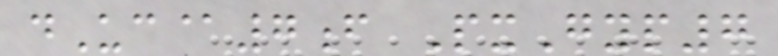dUc@7f PxGyp7
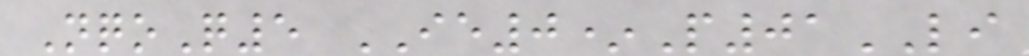NqoQ5 IE0*P01LI
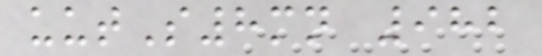uutS8mn 982
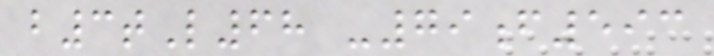b3tL68 -79f593
